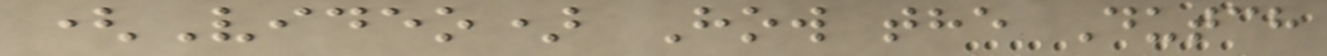(Video) How the Dutch
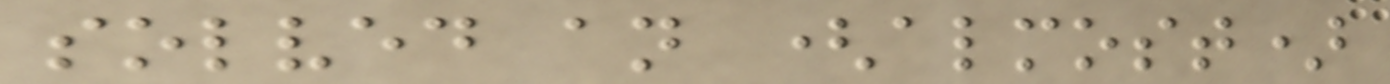solved an (almost)
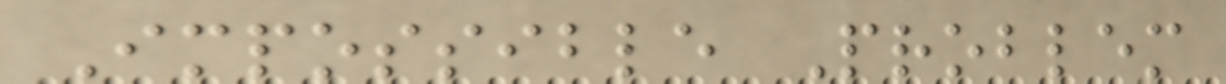Impossible Problem
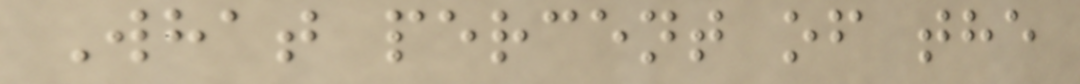What percent of the
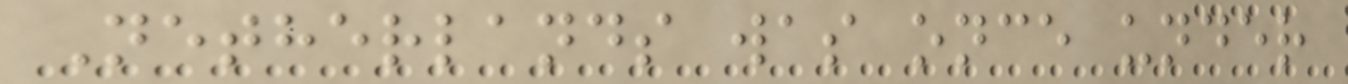Netherlands was once under
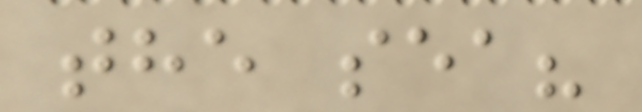the sea?
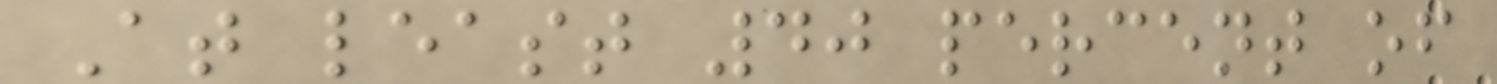At least 40 percent of
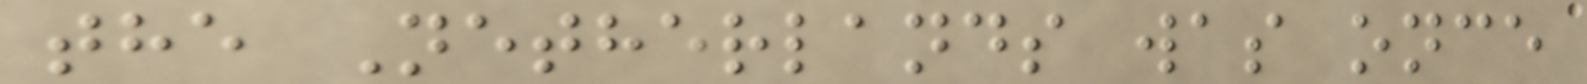the Netherlands was once
